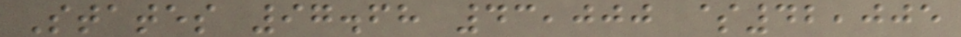States 97.68 43,000 $42,005
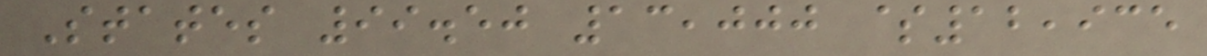States 99.50 13,000 $12,935
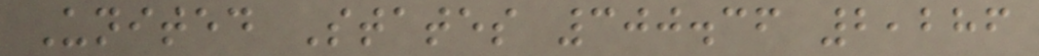United States 300.36 2,286
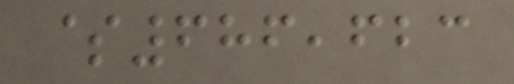$686,623
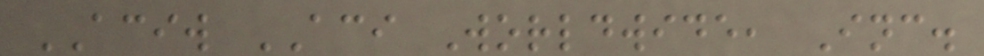ACIW ACI Worldwide, Inc.
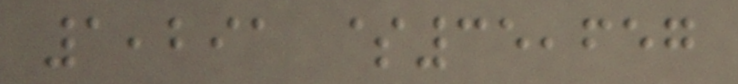1,291 $35,657
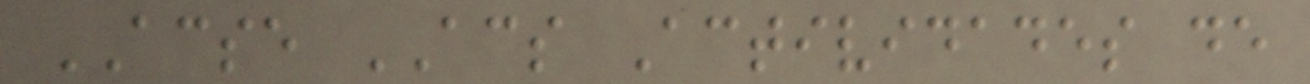ACSE ACS Actividades de
